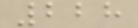228
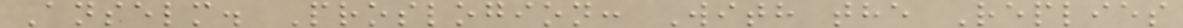Anselm. Proslogion: With the Replies
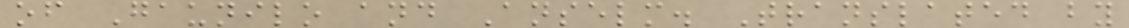of Gaunilo and Anselm. Translated by
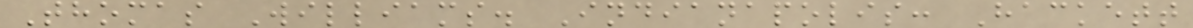Thomas Williams. Indianapolis: Hackett
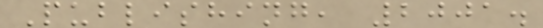Publishing, 2001.
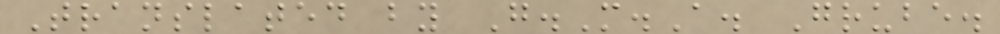Translated by G.M.A. Grube.
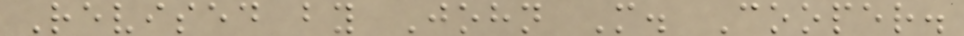Revised by John M. Cooper.
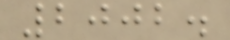2002.
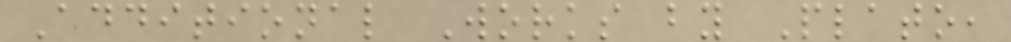Additional Works by Plato,
